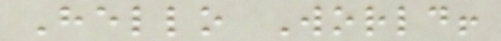Hello World!
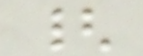{
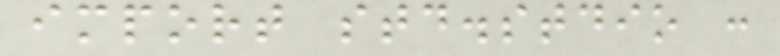import std.stdio :
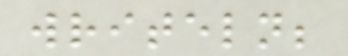writeln;
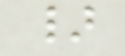}
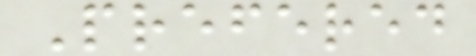Prefered
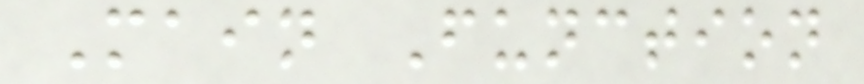Main Function
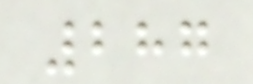287
